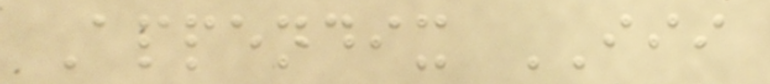Appendix III
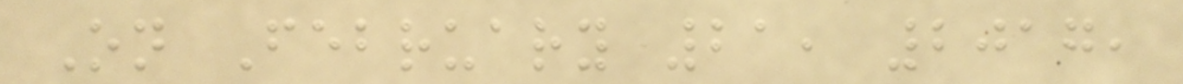On February 21, 2017,
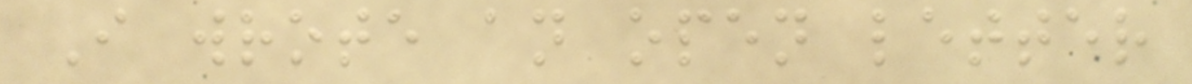I wrote an open letter
